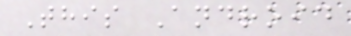This Android
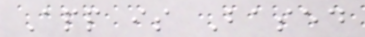App is Based
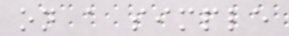on a simple
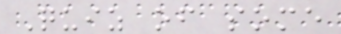Quiz of some
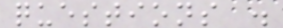questions .
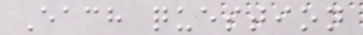Each question
